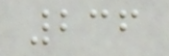236
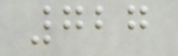727
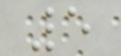5
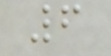6
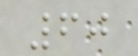60
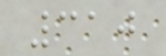310
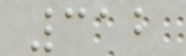312
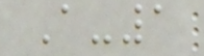A-1
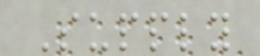Supply
